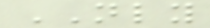NLY
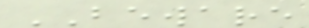BEWARE
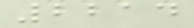2214
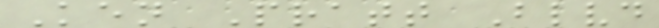Ken Pratt Blvd
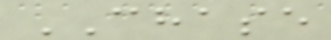CHASE
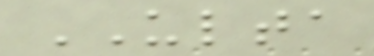ULTA
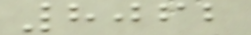8062
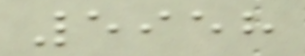5958
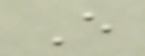E
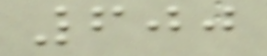600
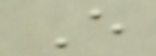E
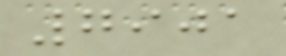7901
